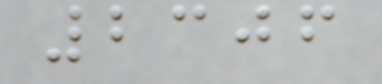2306
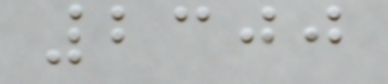2300
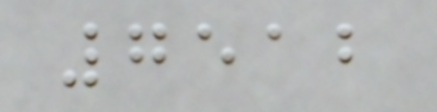7512
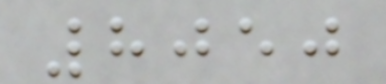8050
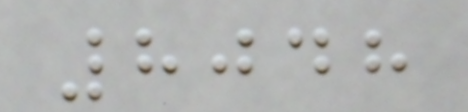8048
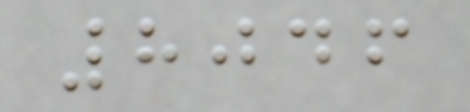8046
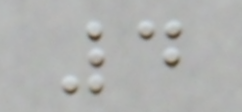4
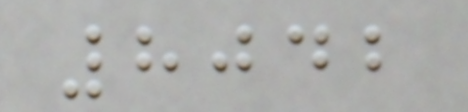8042
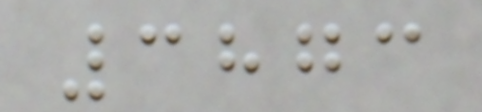3873
